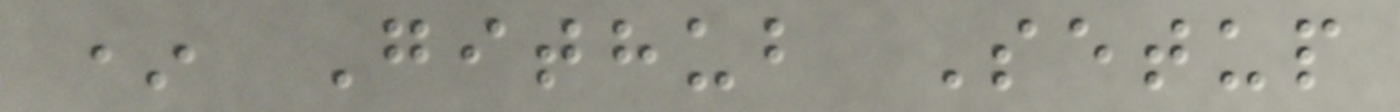* Github Setup
